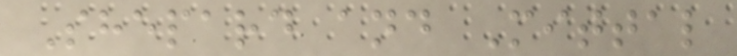Shepard and Mittal
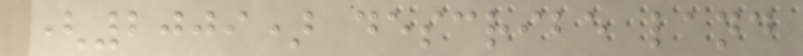(2009) describe land
